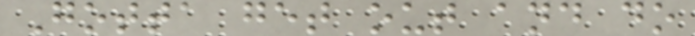Gotta get out and do
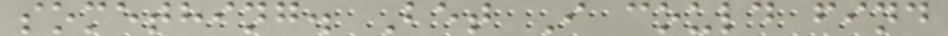something. Bet I could find
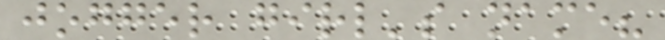jogger girl's name?
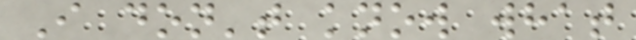I don't know what
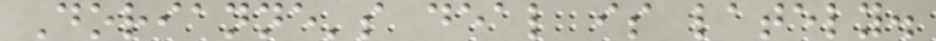Dorianne's deal is lately.
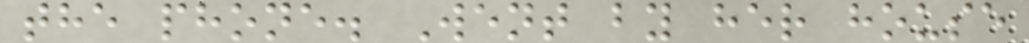the phone. Went by her house
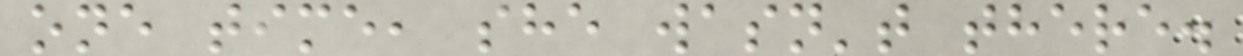one time, she wasn't there.
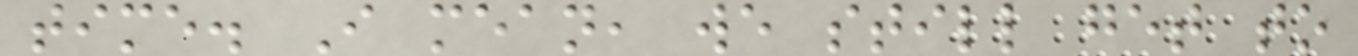time. I mean, we still get to
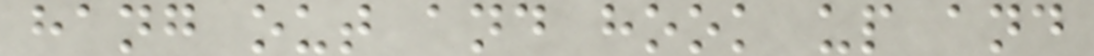hang out and hook up and
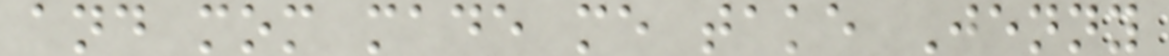and mom made me take Jenny
